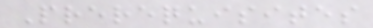Prerequisites
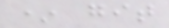* git
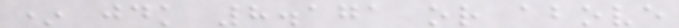* jdk 8.171 or above
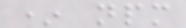* npm
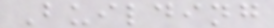Building
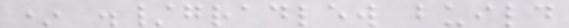* ./gradlew build
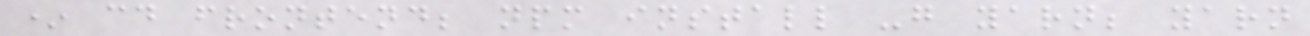* cd frontend; npm install -g yarn; yarn
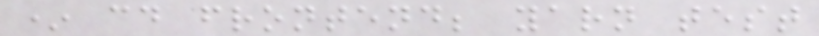* cd frontend; yarn test
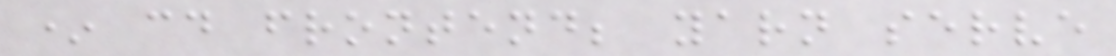* cd frontend; yarn serve
